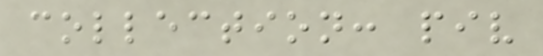collection: piv
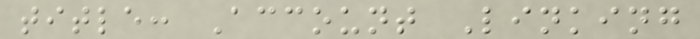title: Account Linking
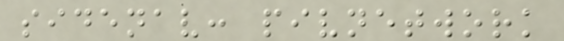sidenav: pivnetwork
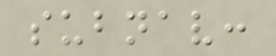subnav:
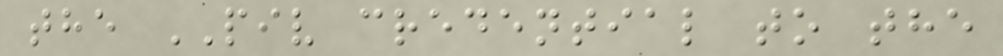the PIV credential to the
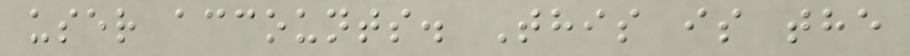user accounts. This is the
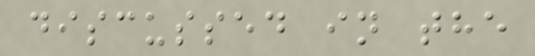discussed in the
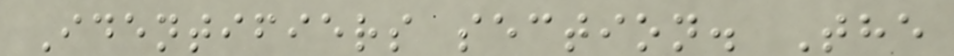Identifiers section. The
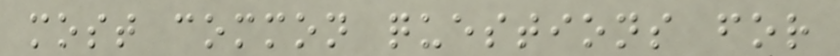most common questions for
